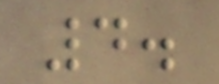4.
